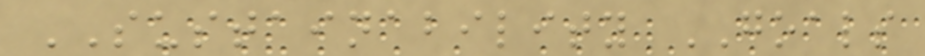SUSTAINABILITY GOALS
